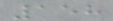158
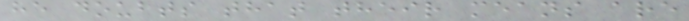he doubts that their means are
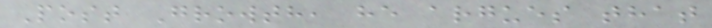Post Growth, he argues that
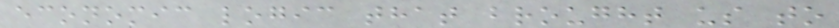economic logic that brought us to
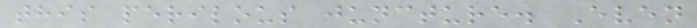this perilous juncture. Even
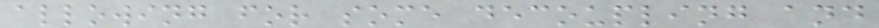allowing for some decoupling and
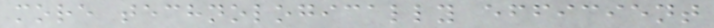more technologically efficient
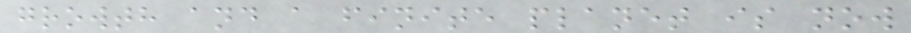growth and a finite planet is now
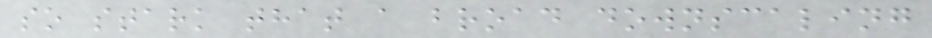so stark that a broad downscaling
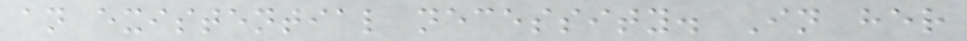an existential necessity. In her
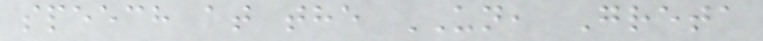speech at the UN, Greta
